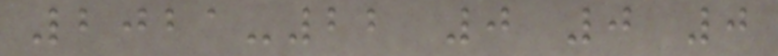2021-22 0 0 0
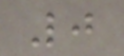0
